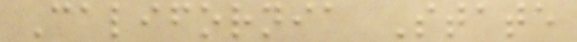California State
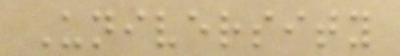University
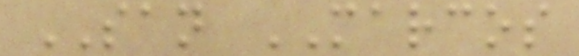SAN MARCOS
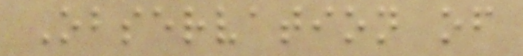Observation of
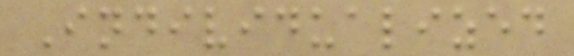Individualized
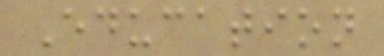Education
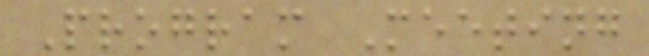Program Meeting
